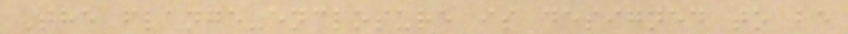The flange-enclosure is designed to be
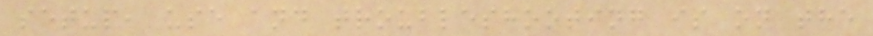setup, use and troubleshooting is on the
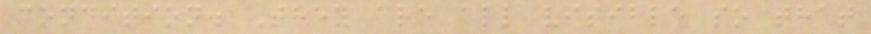condition. They are all visible so that
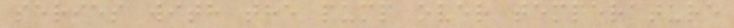series with the pump over temperature
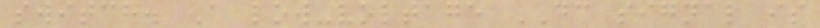switch. A low-voltage DC signal is
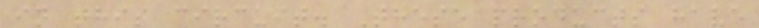in this circuit. These products have
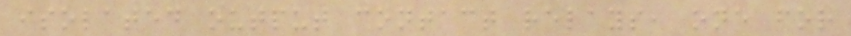isolated output contact relays, one for
